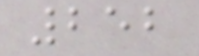252
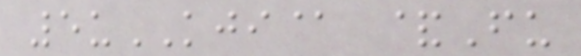5uKJI@ &Fu
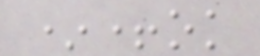*+ok
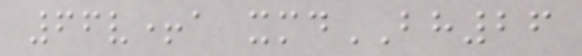66v+a xmdBH26
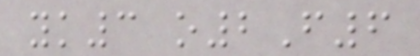yk3 o2F6
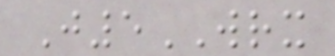J5WRX
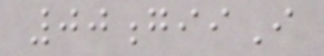00giiI
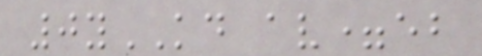0yKD av=eb
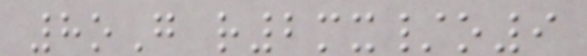8oG r2mx/o9
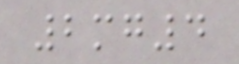2mg4
